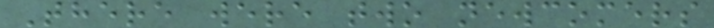There were two newcomers
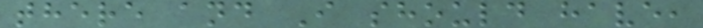there and I should have,
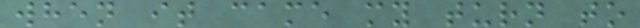when it came my turn to
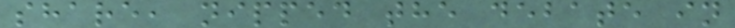share, nipped the debate in
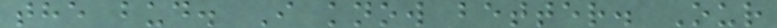the bud. I know better. Our
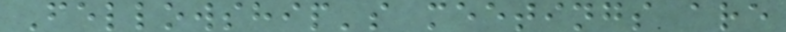Fellowship's meetings are
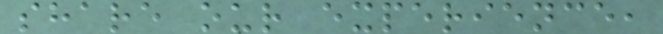share our experience,
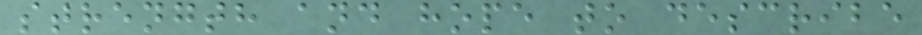strength and hope to describe
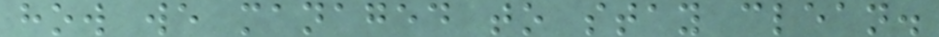how we managed to stay clean.
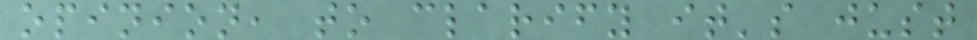opinion, to clarify it's just
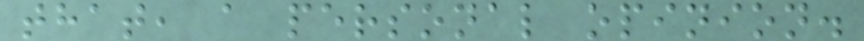that, a personal opinion.
